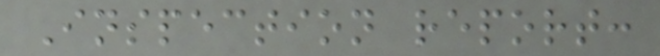Inspection report:
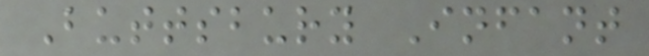Buttsbury Infant
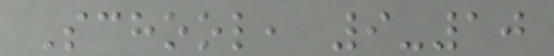School, 9-10
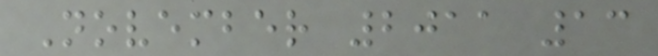November 2011 13
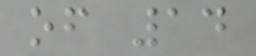of 14
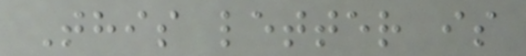This letter is
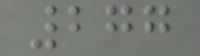277
